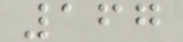167
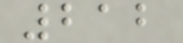212
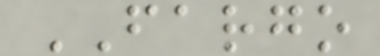FARGO
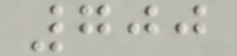700
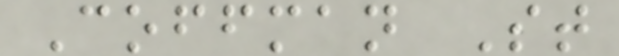Coffman St
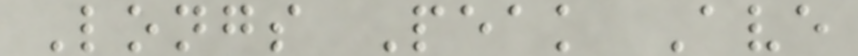Longs Peak Ave
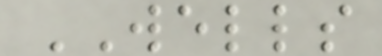WELLS
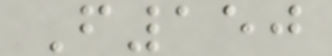F150
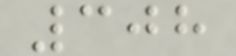308
